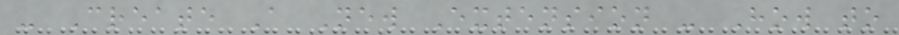- Create A New Extension - How to
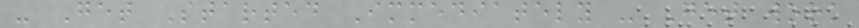- Get Started Immediately - Get work
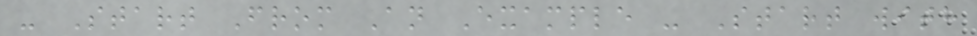- Start From An Example - Start with
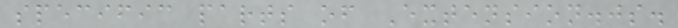specific parts of Extension.js.
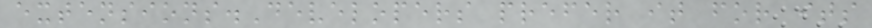extensions.Developers prefer it for its
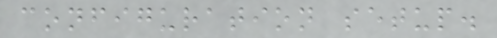configuration setup.
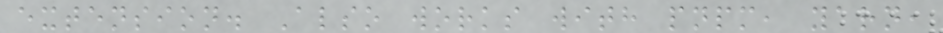extension. Also works with pnpm, yarn,
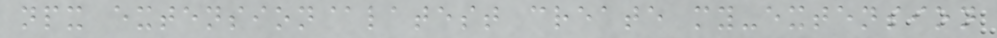npx extension@latest create my-extension
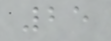25
